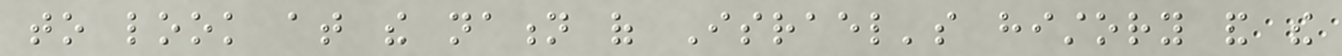to look at the nation of Israel's history and the
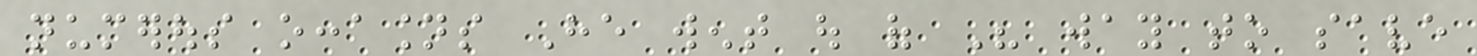numerous occasions He went out of His way to save
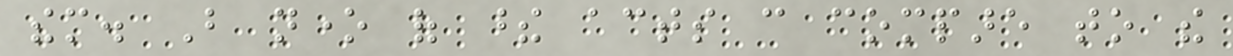them. But none of these acts can compare to the
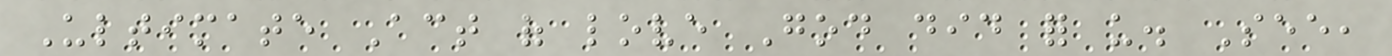Ultimate Act of love God did for us. See,
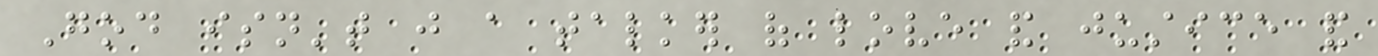God isn't just a talker of love and justice and
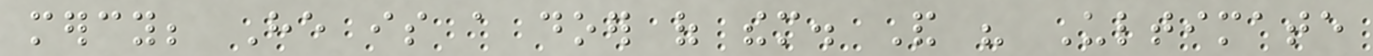mercy; He is a doer of them. And his Ultimate
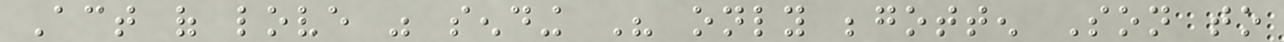Act of love was sending His only begotten Son to
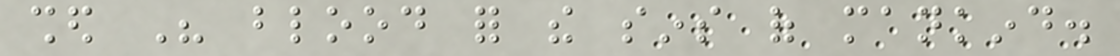shed His blood for the sins of mankind.
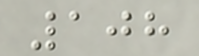108
